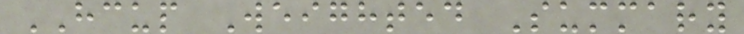HCUP Weighted Summary
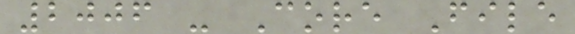2006 - Core File
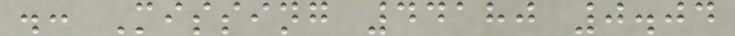.: Missing 44180 0.04
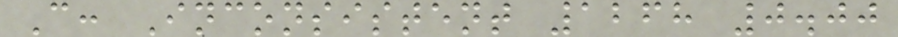C: Inconsistent 1268 0.00
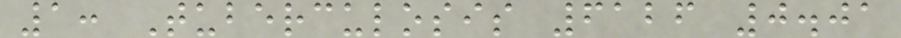1: Tuberculosis 6126 0.01
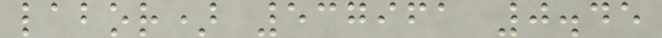labor) 537961 0.45
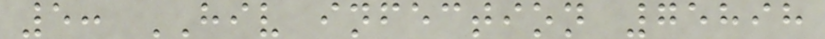5: HIV infection 75898
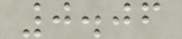0.06
